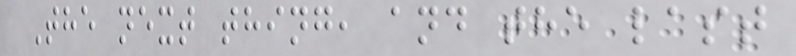The next thing, and the last
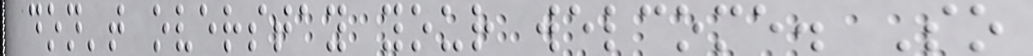don't overstay your welcome. So
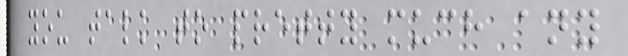you talk to pretty much any
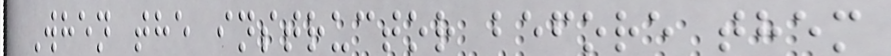When the instructor before them
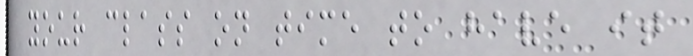your class on time to have it
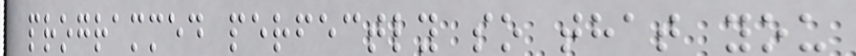programmed perfectly so that you
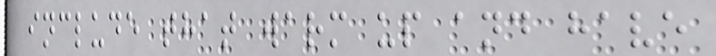include that warm up and have
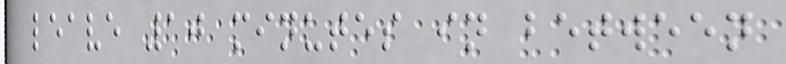leave 10 minutes in between
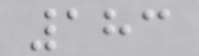183
